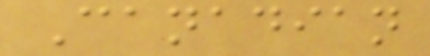Canadian
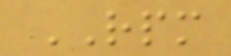RPM
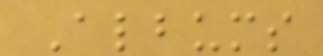Albums
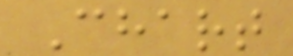Chart
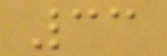33
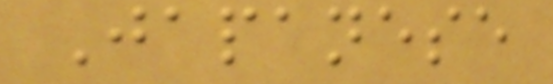Japanese
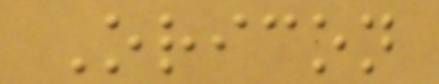Oricon
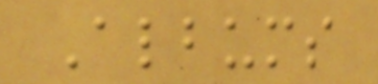Albums
